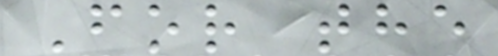For the
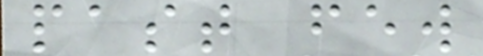past few
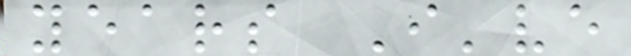years I've
